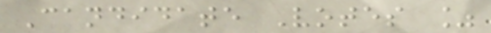Candidate Votes %
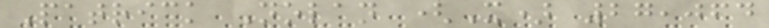Patrick Nolan (X) 27,064
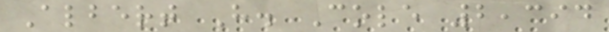Albert H. Cole 2,394
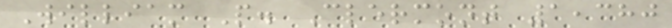William P. Clermont 1,380
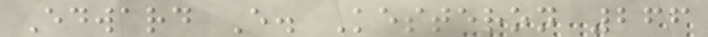Edward E. Kesteron 266
